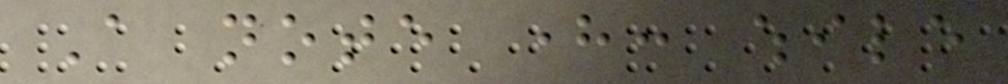A note here: while
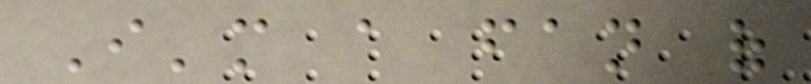I'm a fan of
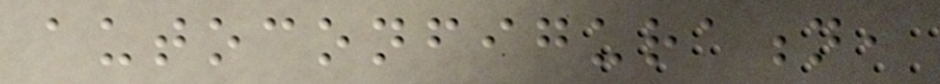autoconfiguration,
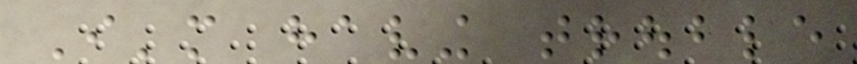I'm having trouble
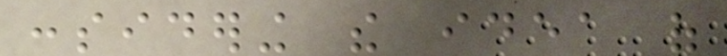considering the idea of
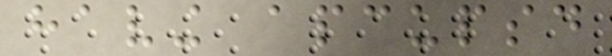having apcupsd
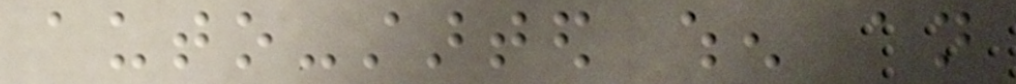auto-started when an
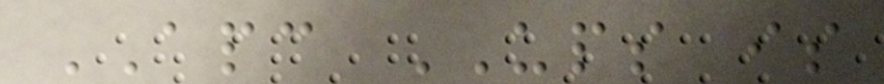APC UPS is
